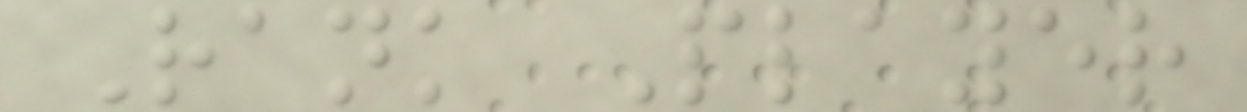Rank Player
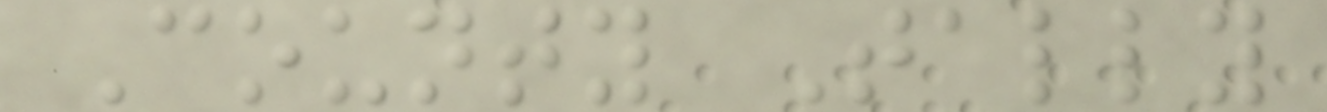County Tally
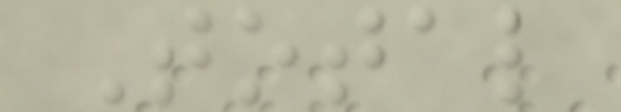Total
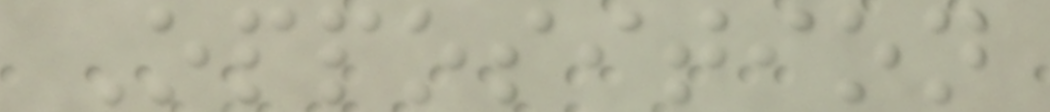Opposition
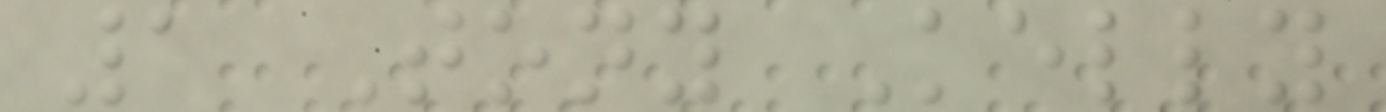1 Tony Kelly
